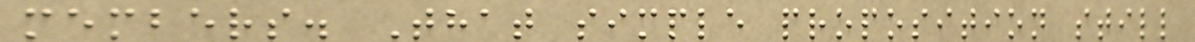members. That simple proposition still
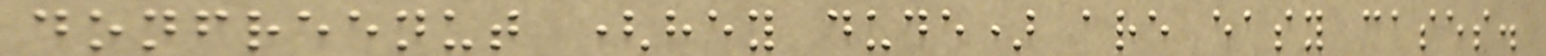donfreenut (hey dude) are easy cases.
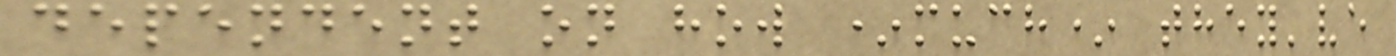dependent on how *much* they've
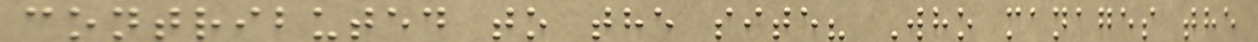contributed to the site? Who manages the
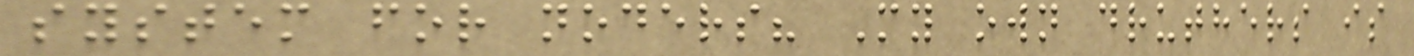system for noders? My own druthers is
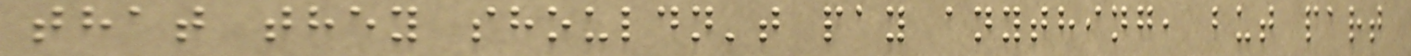that they shouldn't pay anything, but part
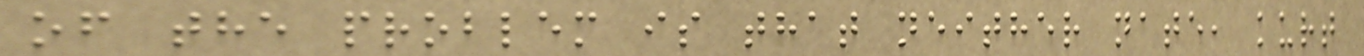of the problem is that neither nate, kurt
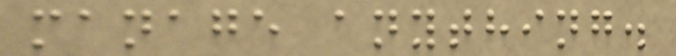manage anything.
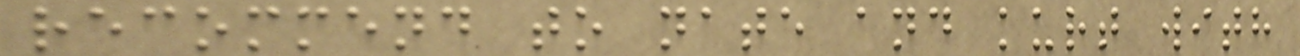recommend to nate and kurt with
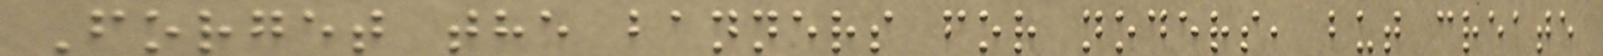Forget the banners for noders, but create
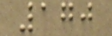170
